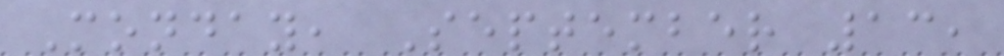Monday, September 13,
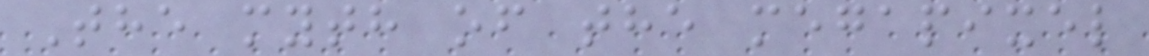The myth of the megapixel
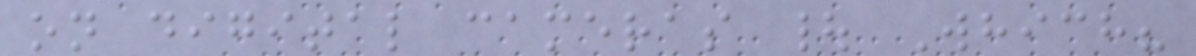on digital cameras | Which?
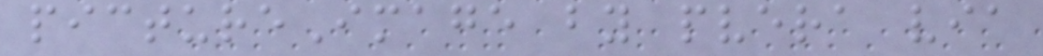pictureImage by pvera via
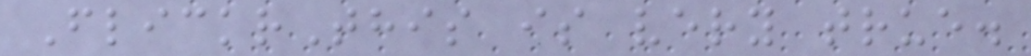FlickrThis is very true.
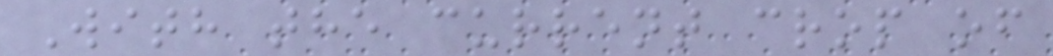With the current crop of
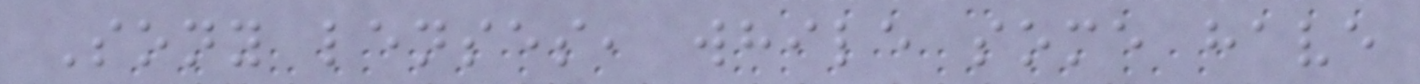Sony lenses, while some have
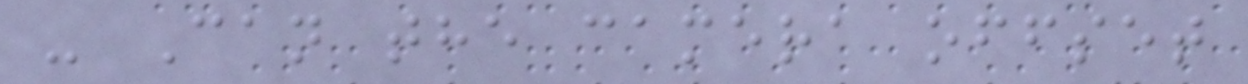- Can the camera offset
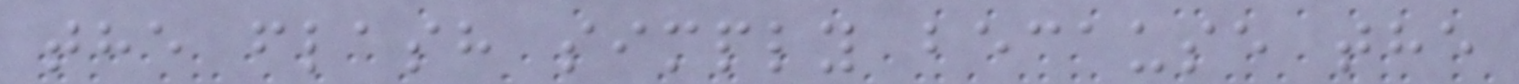the flash simply because the
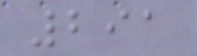291
